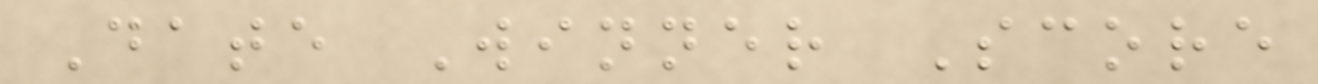Date Winner Score
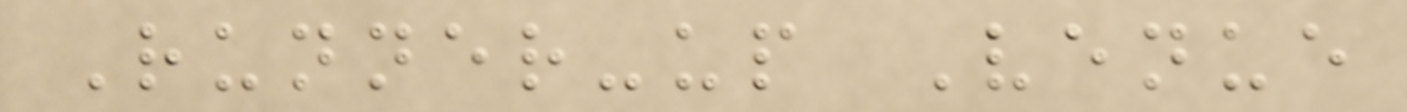Runner-up Venue
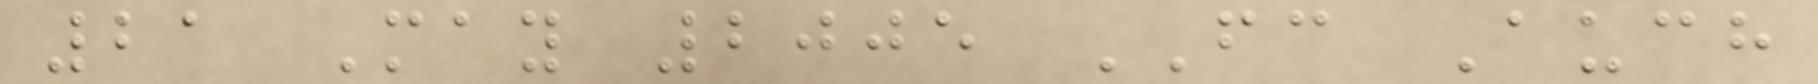21 May 2005 FC Auch
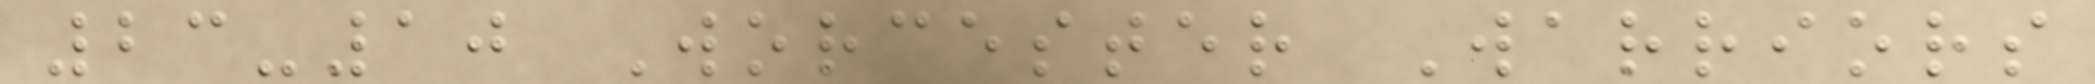23-10 Worcester Warriors
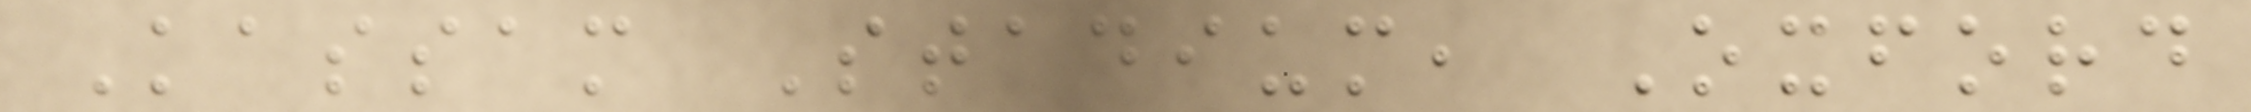Kassam Stadium, Oxford
